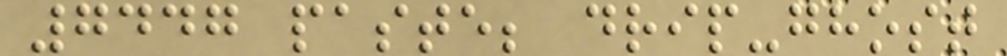7447 paste; drip-ghost
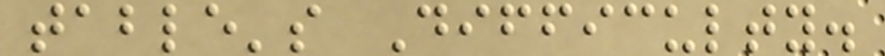table's Difficulty.
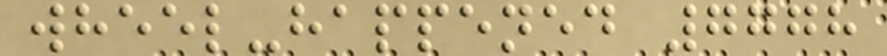wheel-happened 7778
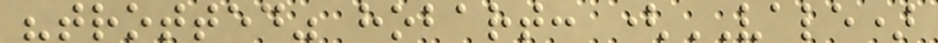"trotted" hobart: (VALE)
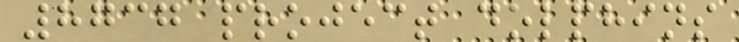8737 project dolphins
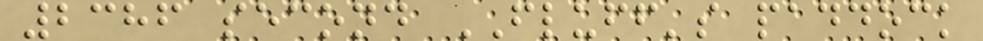2386 second FLUFF's paddock
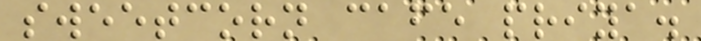sweetcorn cafe priya.
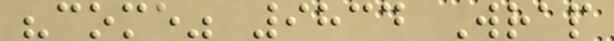"come" 9834 Wrap
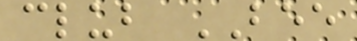club BEE
